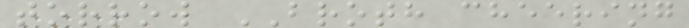torrow BROTH cheering
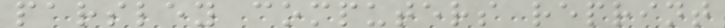parsley computers reprint
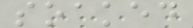soaked
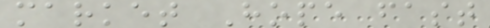market Hope fast
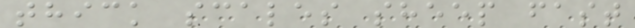thick scales sheep fast
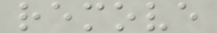remove
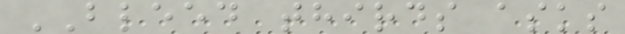BLEED thirds asks
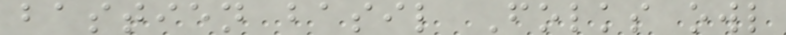bastien basil Folks owl
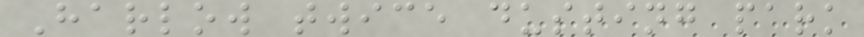Harlow twice dusting park
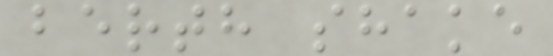berth shake
